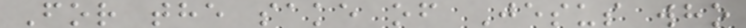For the sake of Jesus who
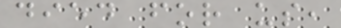died for us,
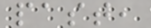past,
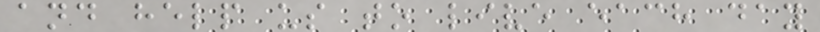and help us to live each day
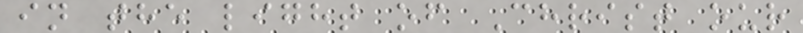in the light of Christ our
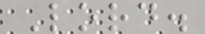Lord.
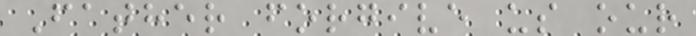Father forgive us our
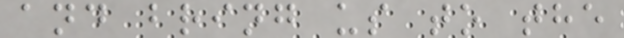and bring us to the
